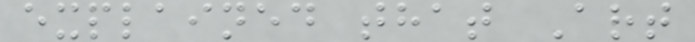explained that Art
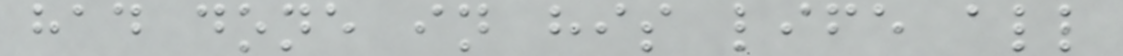had done in his life all
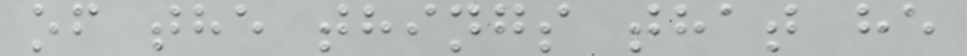of the things that he
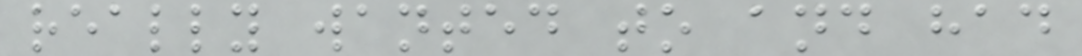really wanted to and had
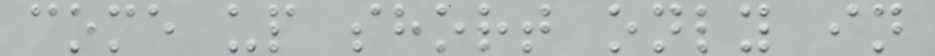come up short only in
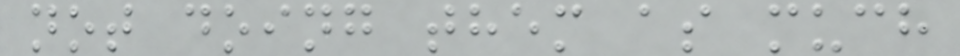not doing them as much
